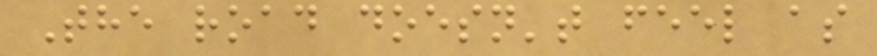The road doesn't feel as
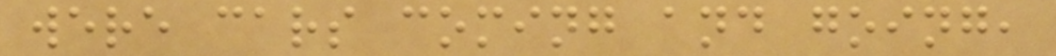were cars coming and going,
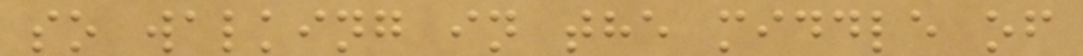so walking in the middle of
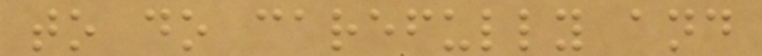to do carefully and
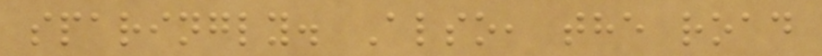sparingly. Also, the road
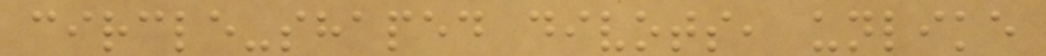circle-shaped divots, unlike
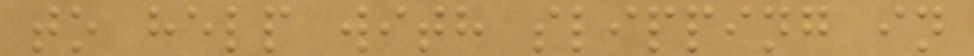to help with slipping in
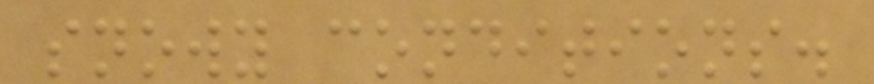snowy conditions.
